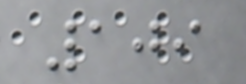109
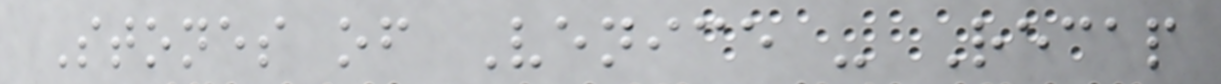Stones of Venice - Recap
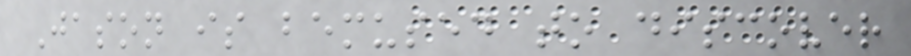Jason is bemused to discover
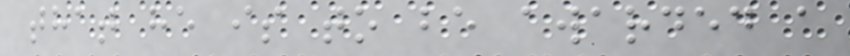that he is to be awarded a
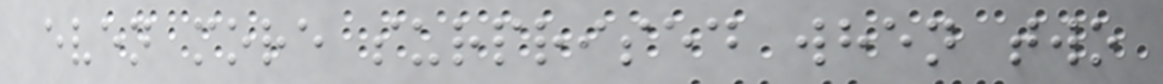even more surprised when two
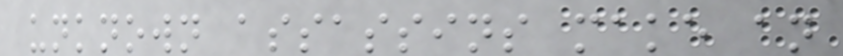unknown assassins make an
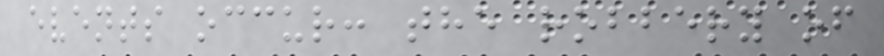events occur: the robbery of
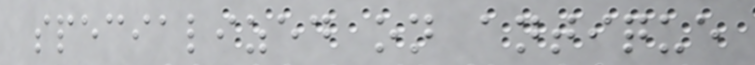specialized on antique
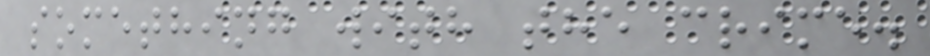something with the crime.
